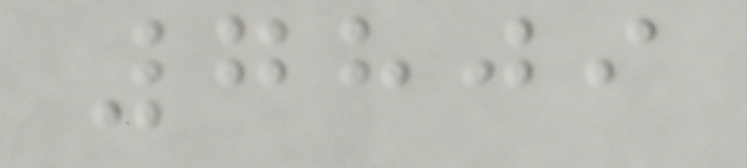7809
